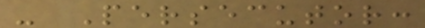- Persecutor:
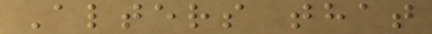Alters that
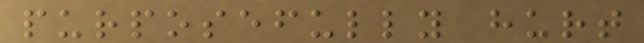purposefully hurt
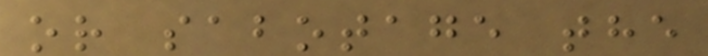or sabotage the
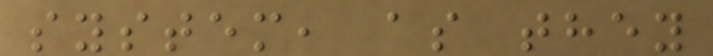system, as they
